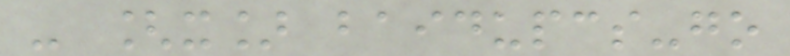- [x] baidupcs-go
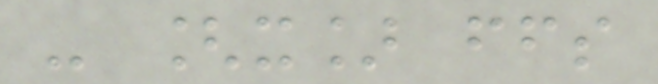- [x] ffs
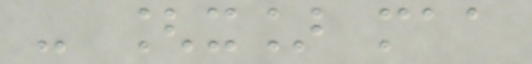- [x] maa
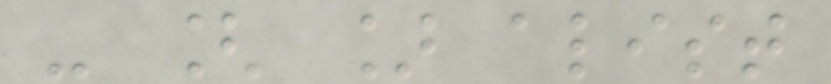- [ ] alist
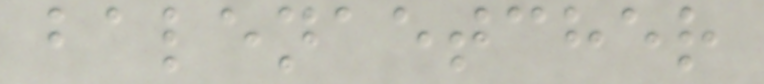balenaetcher
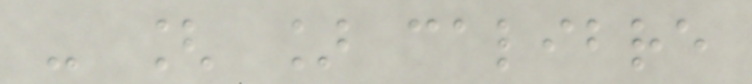- [ ] calibre
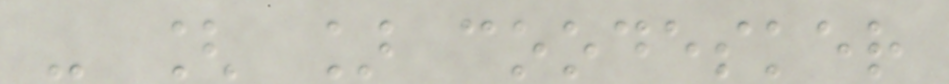- [ ] coodesker
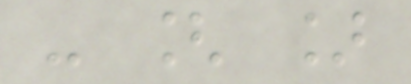- [ ]
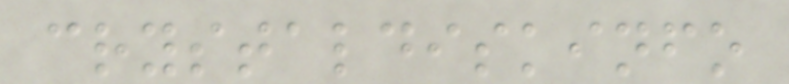crystaldiskinfo
